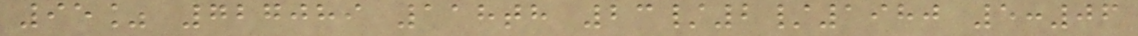95% 727089 118th 23/2/1980 5:06
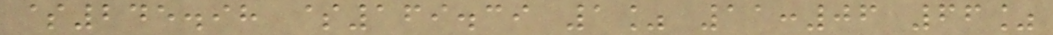$245.98 $169.39 1% 11:06 66%
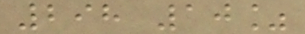298 10%
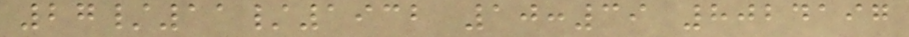27/11/1932 10:39 8024197
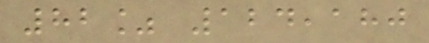82% 124,180
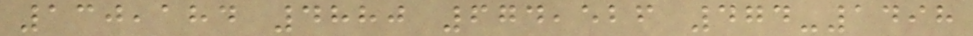130,184 4880 674,526 474-1498
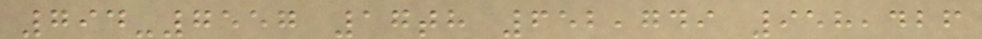794-7557 17th 652,749 958,426
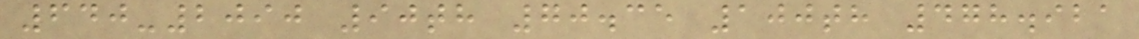640-2090 90th 70.35 100th 478.921
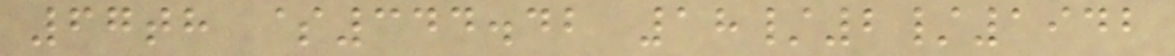67th $344.42 18/2/1942
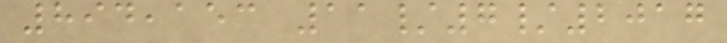894,153 11/7/2017
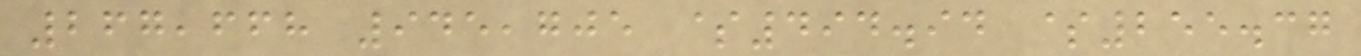267,668 945,705 $494.94 $255.37
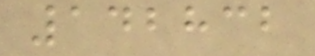142832
